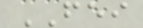FEI
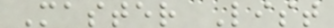Master List
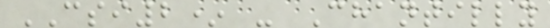CSI2* - Chantilly
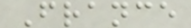France
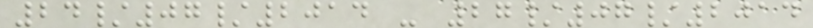24/07/2014 - 27/07/2014
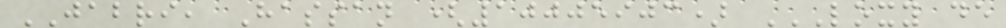JABRI, Hassan (10005903) LOXY DE
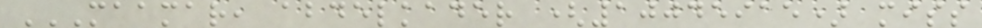MAAMAR, ABDELKADER (10045915) MISS
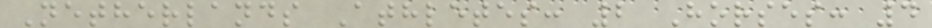Netherlands Athletes: 2 Horses: 4
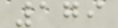179
